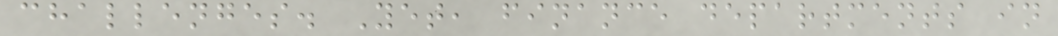challenges. Yet, finance departments in
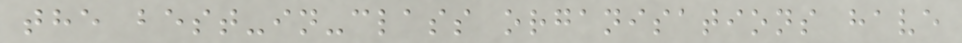the best-in-class organisations have
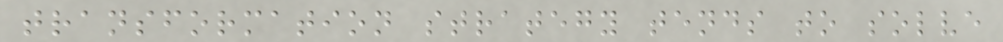transformation strategy tends to solve
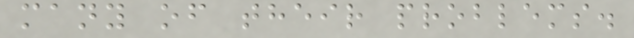many of their problems.
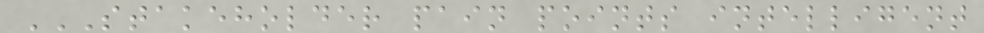STAKEHOLDER PAIN POINTS INTELLIGENT
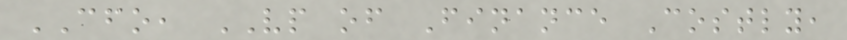CFO, VP of Finance Costly,
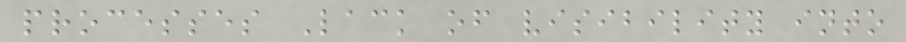processes Lack of visibility into
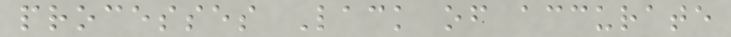processes Lack of accurate
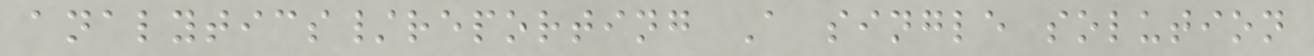analytics/reporting A single solution
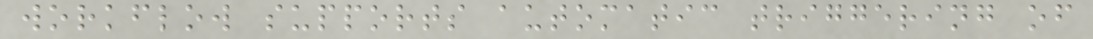workflow supports automatic triggering of
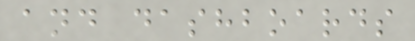and dashboards
